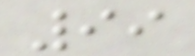99
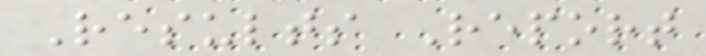Results Report
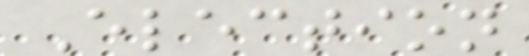Election
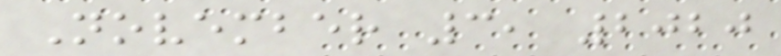November 3, 2020
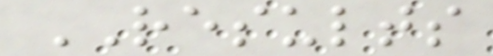RESULTS
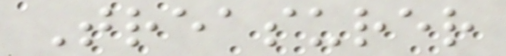Treasurer
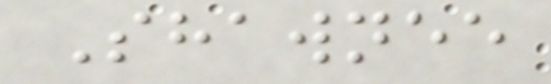Shawnee
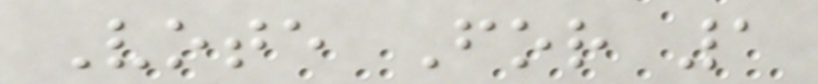Vote For 1
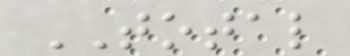TOTAL
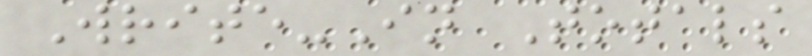Write-In Totals
